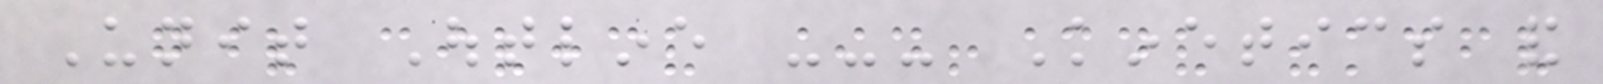Unit Outline --- Kinetics and
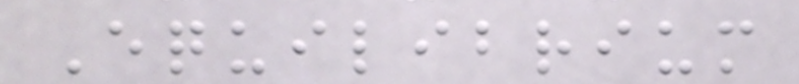Equilibrium
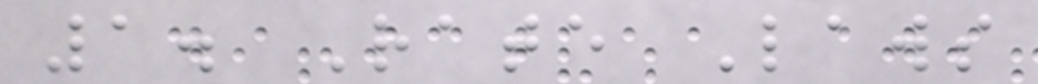1. Rate Laws
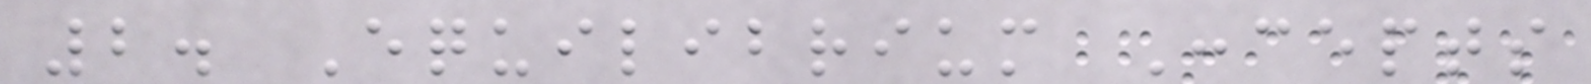2. Equilibrium Concepts
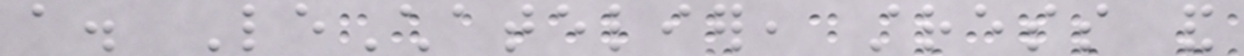a. LeChatelier, stress and
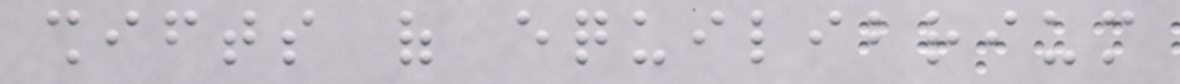shifts of equilibrium
